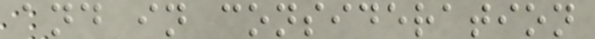and in consideration
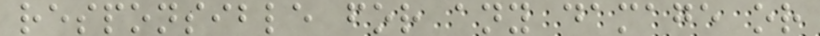responsible for any damage or
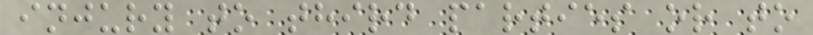injury to third parties or to
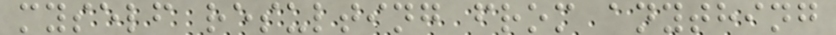myself resulting from anything
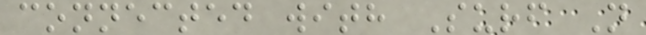connected with Surf N
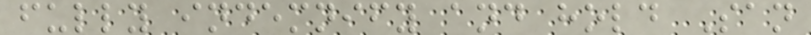fully indemnify and hold San
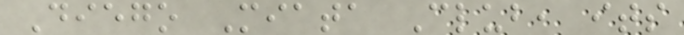Diego Miata Club, its
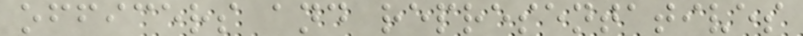officers and representatives
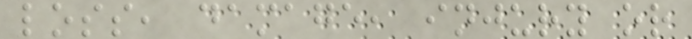loss, damage, injury or
